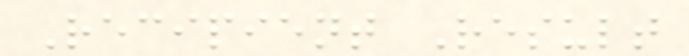Recipient Result
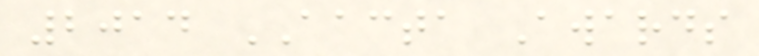2014 AACTA Awards
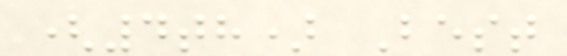(4th) Best
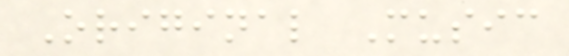Original Music
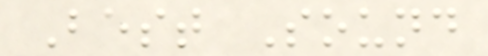Best Sound
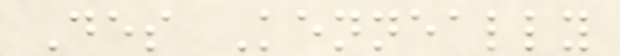Des Kenneally
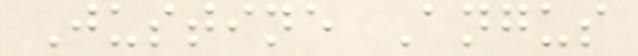Justine Angus
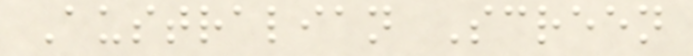Australian Screen
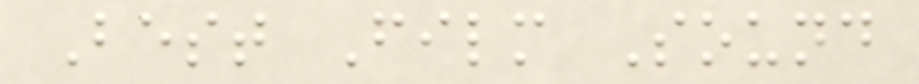Best Film Sound
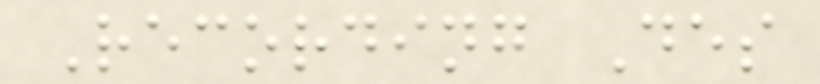Recording Des
